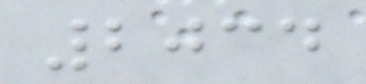2034
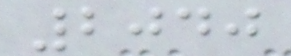2040
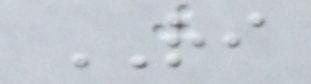RI
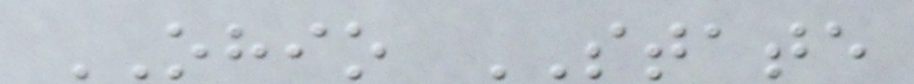OHIO STATE
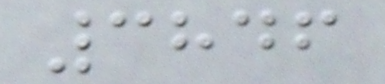3846
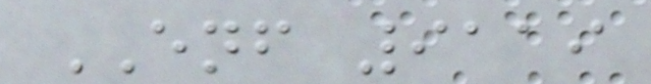ENF 9119
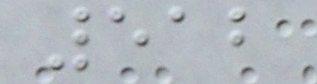512
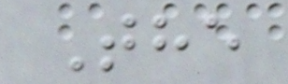The
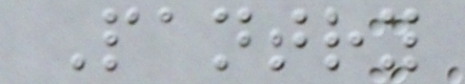Pantry
